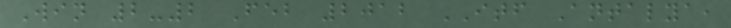Win 2-2 Feb 2012 ITF Antalya,
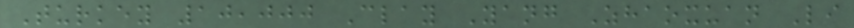Turkey 10,000 Clay Yang Zhaoxuan Li
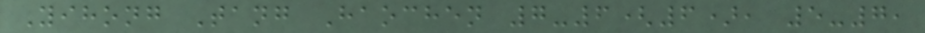Yihong Tang Haochen 7-6(6), 5-7,
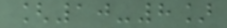[10-8]
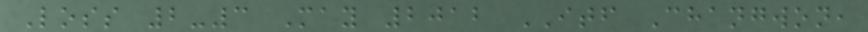Loss 2-3 May 2012 ITF Changwon,
